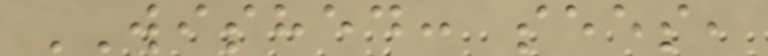WISHED: sees,
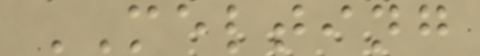MELTING
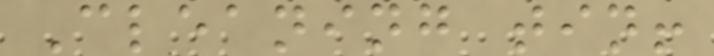Cleaning tin!
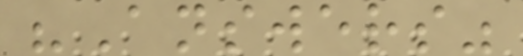"Answers"
